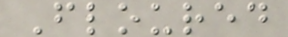Floured
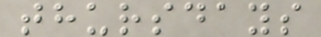thursdays
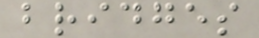bridges
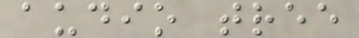audio tree
